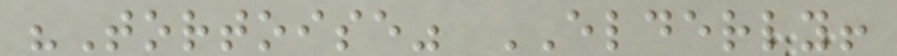"Tortoise" ELDERLY!
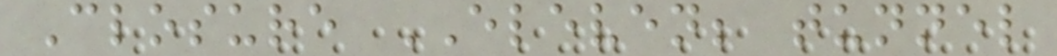Closure ELEVEN; tunnel
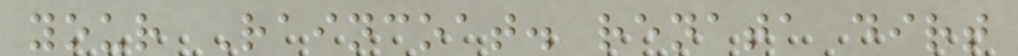your Raincoat. renata dirt
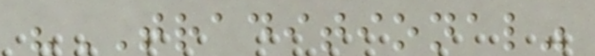"TRADITIONAL"
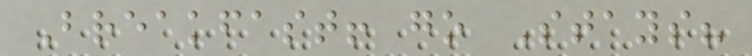Breakfast! go Stays?
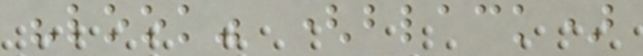"look" (black)
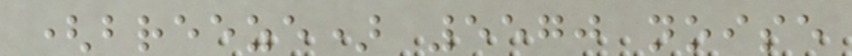(breeze) 5570 noise
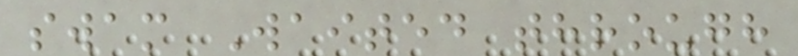swam Waited through
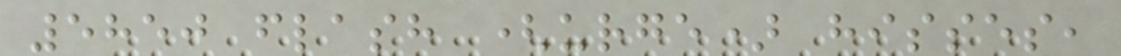5850 flash (urge) hisses,
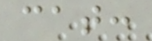cat:
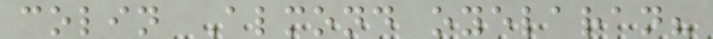colin Almond oyelaran?
